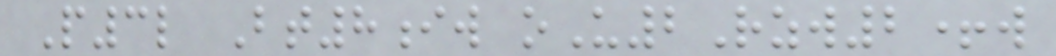P3l Bt8iw oU2Rzw2+w
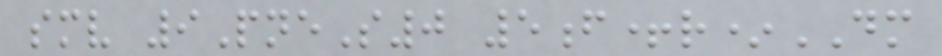smv 9PneS0 5f+r*DM
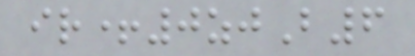ir+0zjB6
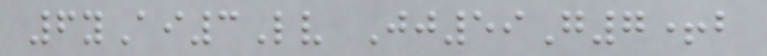6yAi3Lv Jj59G7+b
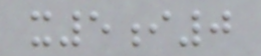x5i0
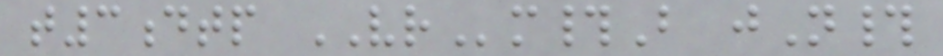t3dtp VRm#B jN#
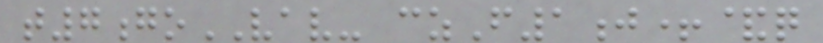t7goVAV- czF1j+&q
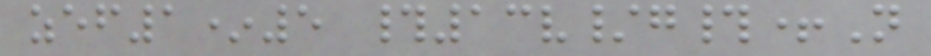zef1*5 #13v/g#+N
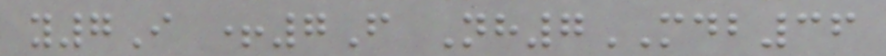y7I +7F Nh7MDB36
